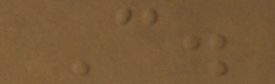C.
